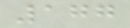177
